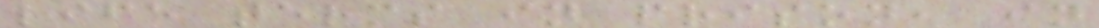life terms in prison, in
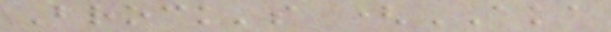Brock's (AKA
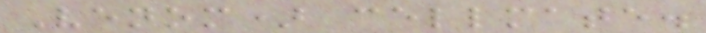Venom) cellmate.
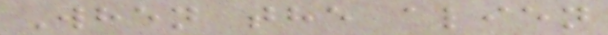When the alien
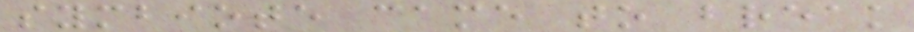symbiote came to break
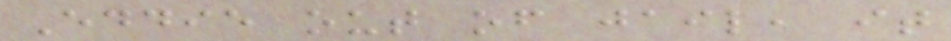Eddie out of jail, it
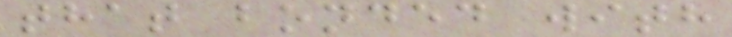that bonded with
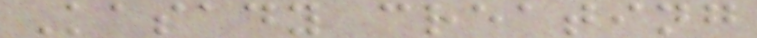Kasady creating
